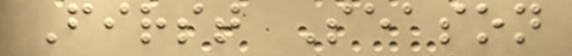First Season
